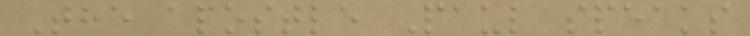The apostle Paul speaks
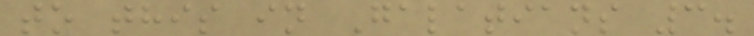to this in Galatians 3.
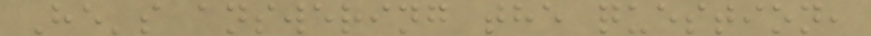He's answering the question,
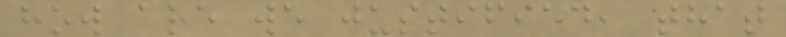how are we justified, that
